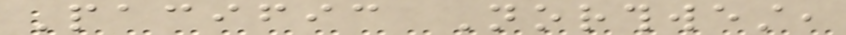Pacific Northwest,
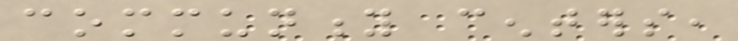community centers,
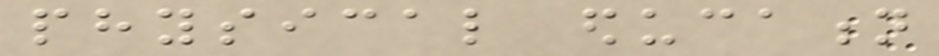physical education
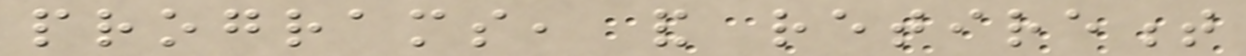programs, and retirement
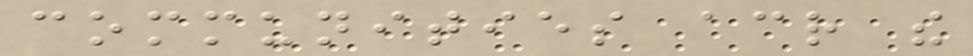communities across the
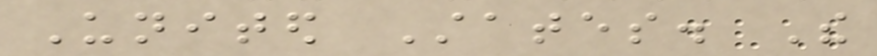United States. The
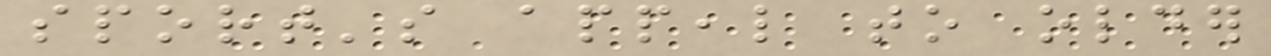sport's appeal to older
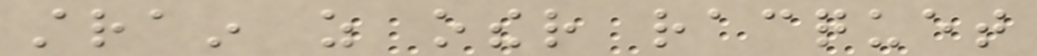strain as other racquet
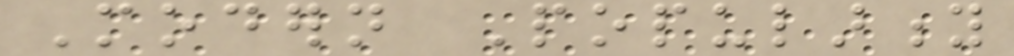Modern Popularity
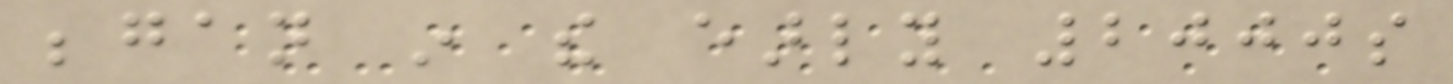began in the early 2000s
